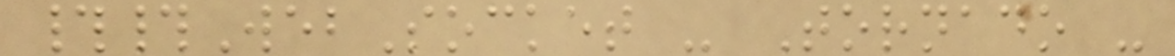##WebSocket - Tornado -
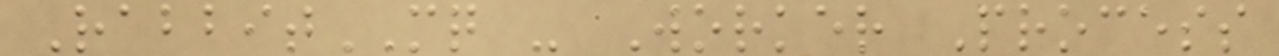RabbitMQ - Worker Process
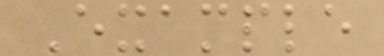Example
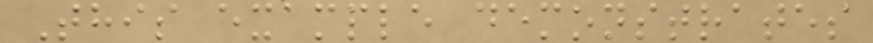This example demonstrates
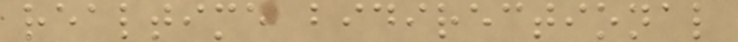realtime bidirectional
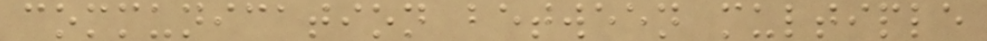communication between multiple
